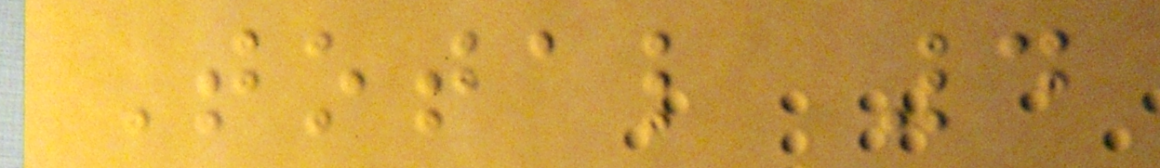Total 4
